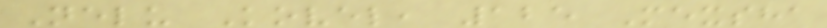Nelu Kovel, 125 Mexsha
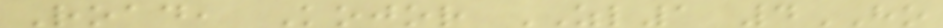Road, Kojor ZL1 4HO
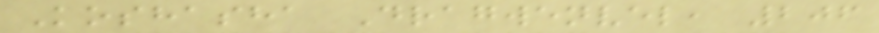Koshasha Dragwenvel, 206
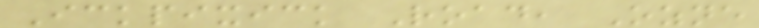Ickpixick Road, Ozne
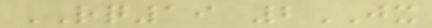RQ19 2JX
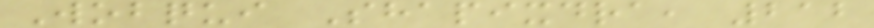Wobqui Shapixdra, 212
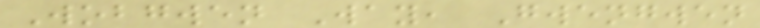Wobgwen Way, Gwengwen
